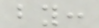by:
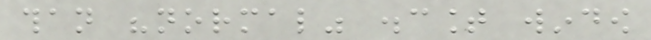than "normal" discount window
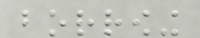borrowing
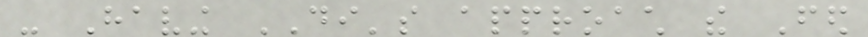- Having DI's approach the Fed
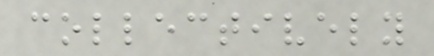collectively
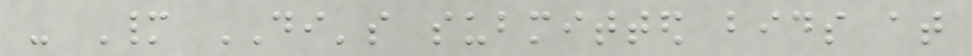- Many DI's submitted bids at
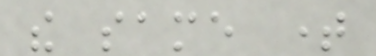the same time
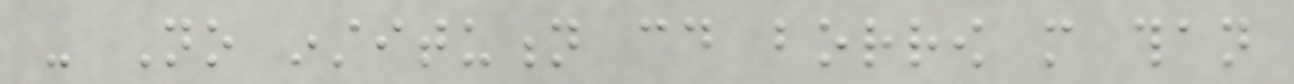- No institution could borrow more than
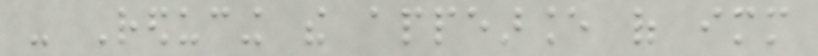- Reducing the appearance of immediate
